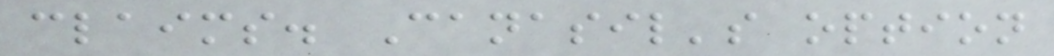claims. Canasil's option
